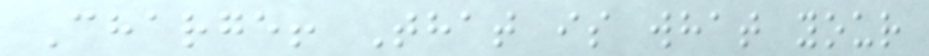Charge! That is what your
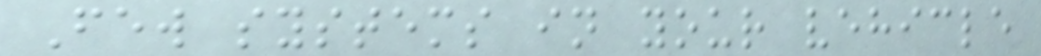Few systems in your vehicle
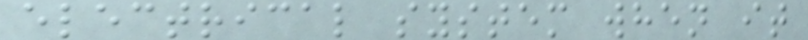electrical system when it
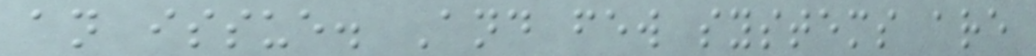an issue. And few systems are
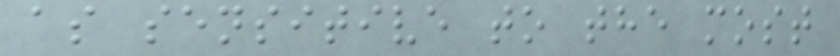as sensitive to the most
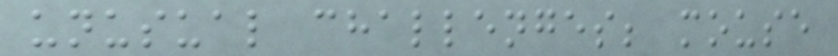unusual challenges; mouse
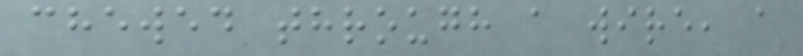chewed through a wire, a
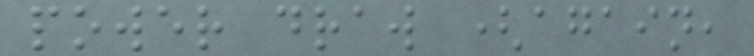power draw (again,
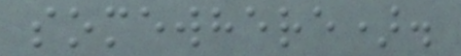somewhere).
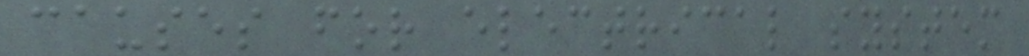causes for electrical system
